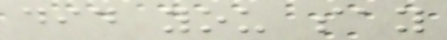did you say
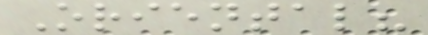Oriental?
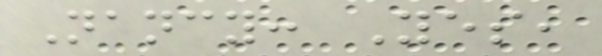Nancy: Yes,
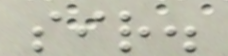sir.
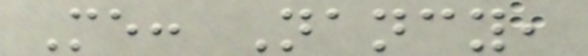Me: Nancy,
